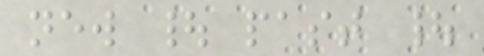new | past |
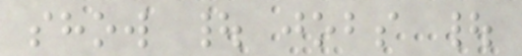show | jobs |
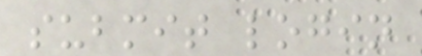submit login
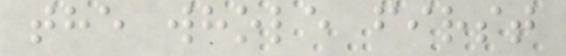the whole first
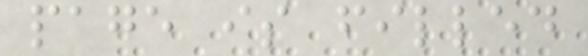page is filled
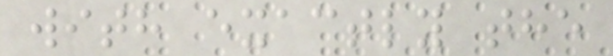with exactly the
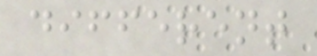different
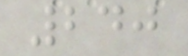240
